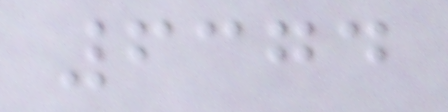6374
